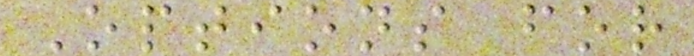Options for
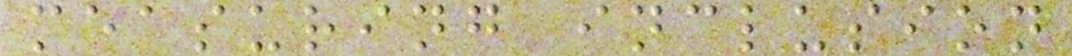measuring inclusion
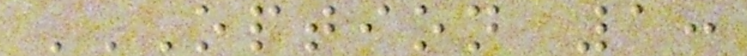OPTION 1:
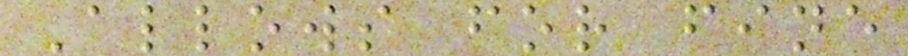Allows for fine
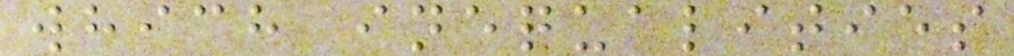which inequalities
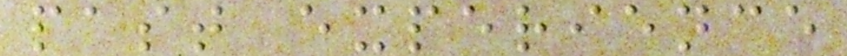past experience
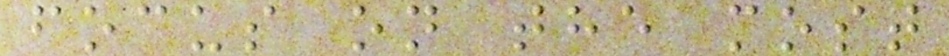focus on the most
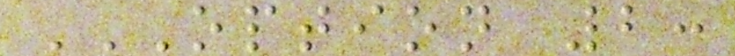OPTION 2:
